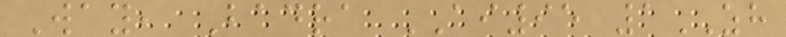Way, Badra AI95 1ZH
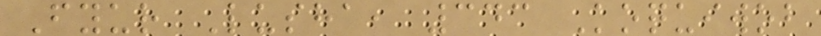Fyur Lusha, 343 Koquiwob
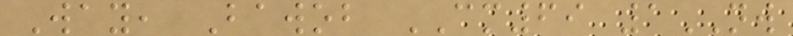Way, Bawob CM69 1NW
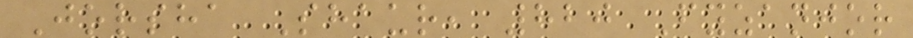Jorsha Shaur, 820 Fyzanjor
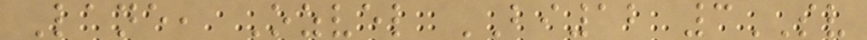Lane, Ozvel BI12 3SV
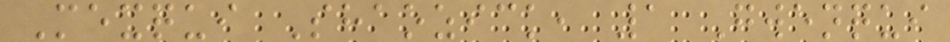Mexqui Shaozick, 1 Gwenqui
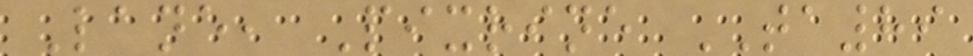Lane, Pixrine TA89
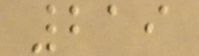219
